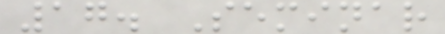17. Seminar
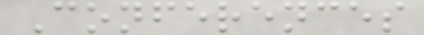Conferences
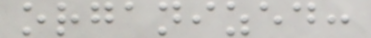organized:
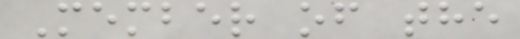Member of the
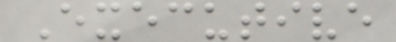Executive
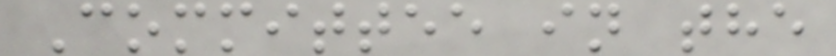Committee in the
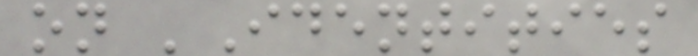on 'Identities
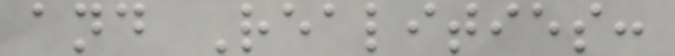and Realities:
